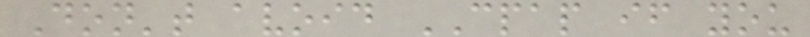Don't avoid CPAP if you
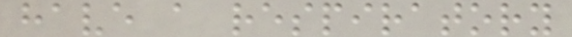have a respiratory
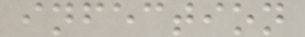infection
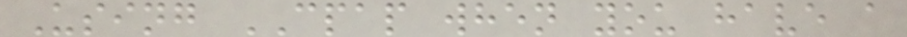Using CPAP when you have a
